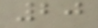20
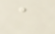a
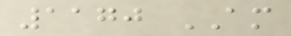1170 AM
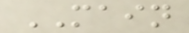MAIN
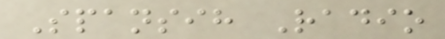Spansih Radio
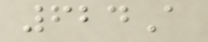624A
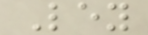Ley
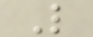L
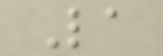La
